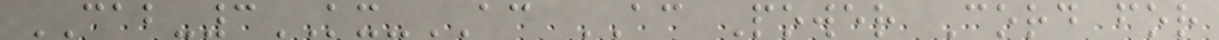CAB-3KX-AC AC Power Cord for
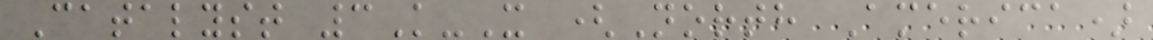Catalyst 3K-X (North America)
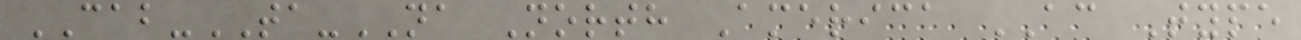CAB-TA-NA North America AC Type
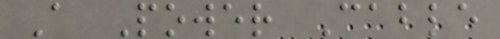A Power Cable
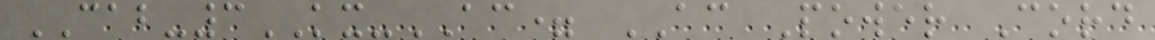CAB-3KX-AC= AC Power Cord
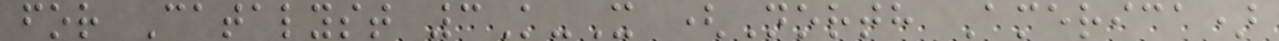for Catalyst 3K-X (North America)
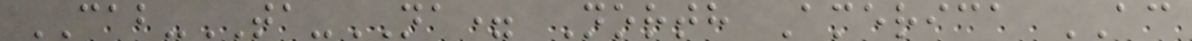CAB-TA-NA= North America AC
